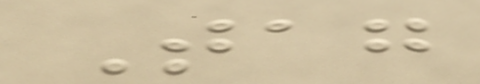Tag
